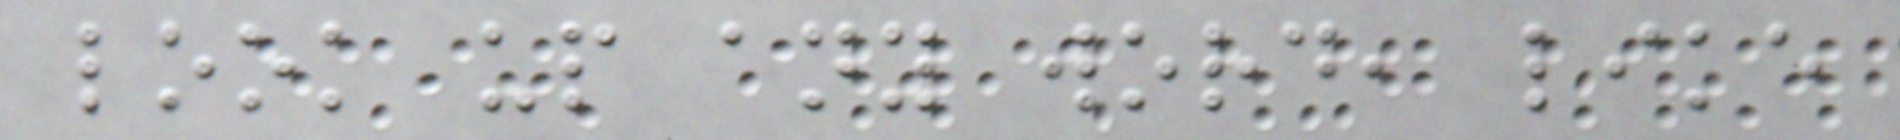look up any word, like
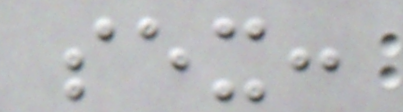sex:
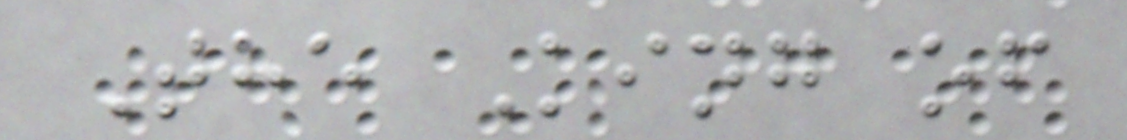The King of
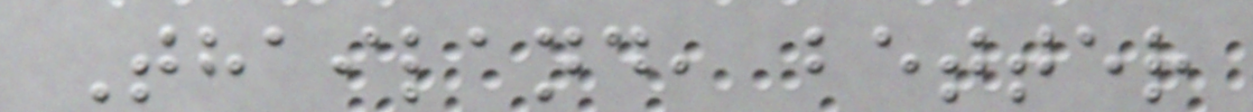Thailand, better
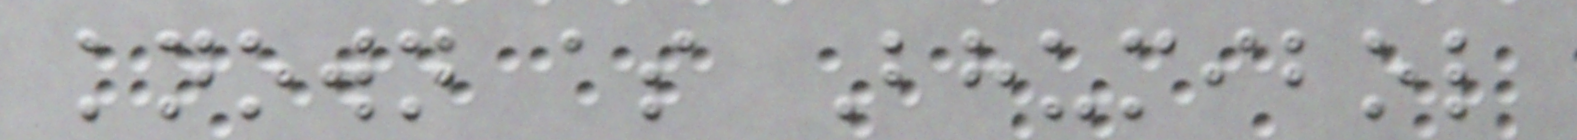known as Bhumibol
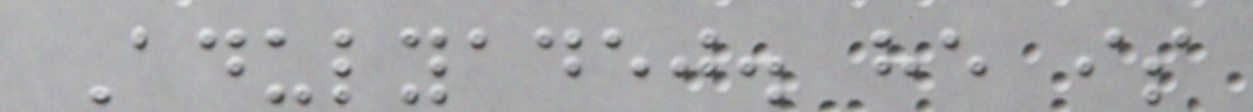Adulyadej. he is
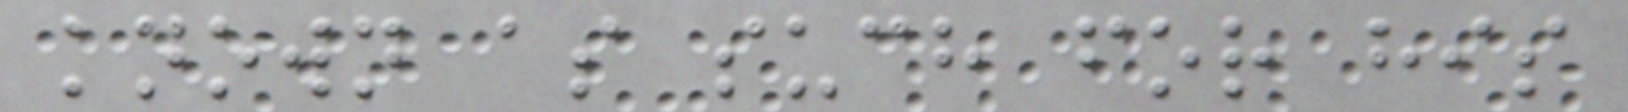known as such for his
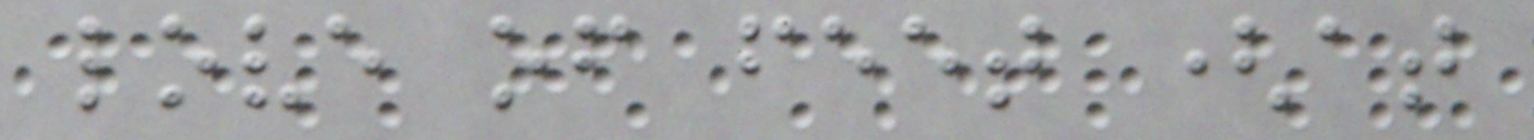love of feet (at
